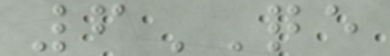6QE
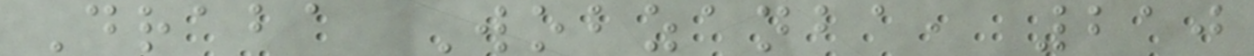Draba Wobzanba, 210
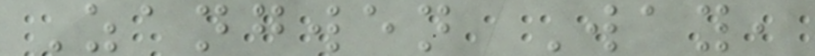Zangwen Way,
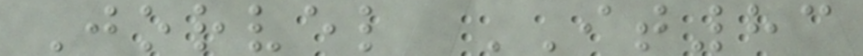Jorvel IT83
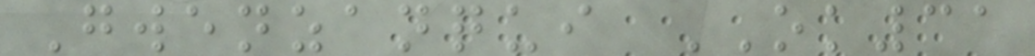Gwenzanqui OK31
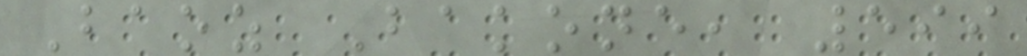Baoz Bakone, 599
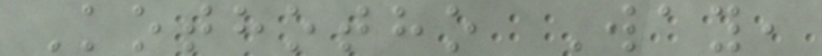Kothotho Way,
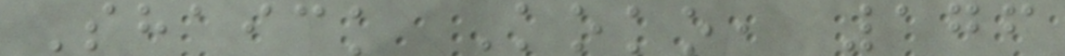Shaick Koko, 176
